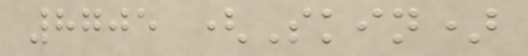8705 (Skin)
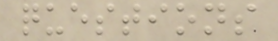questions
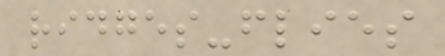ridges-flies
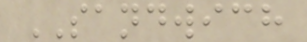SANDWICH
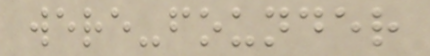were-founder
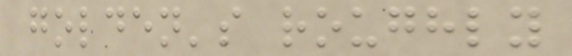golden's roughly
